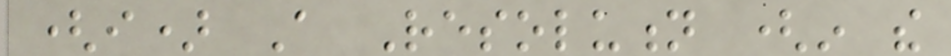(i) A Resolution (in the
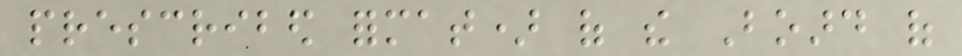prescribed format) of the Board of
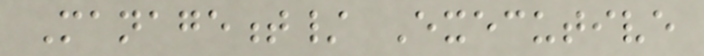Management/ Executive
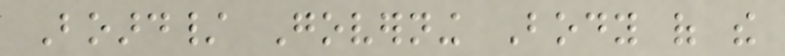Board/ Governing Body of the
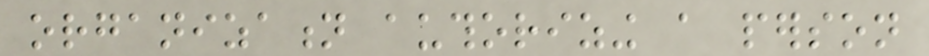organization authorizing a person
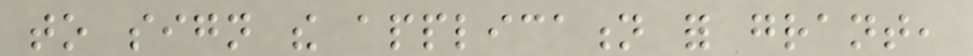to sign the application for grant,
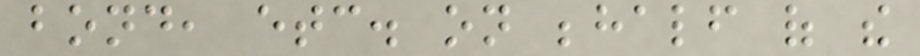bond, etc. on behalf of the
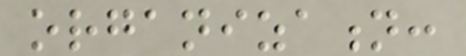organization:
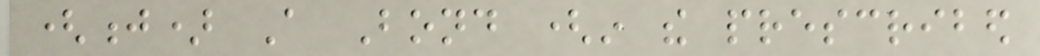(j) A Bond (in the prescribed
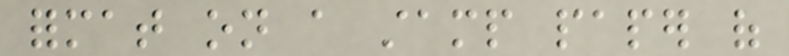format on a stamp paper of
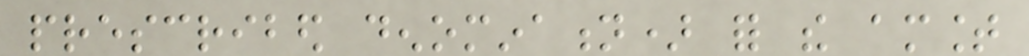prescribed denomination) for the amount
